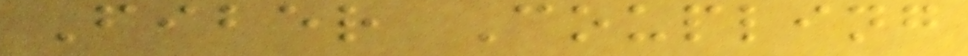Fiber Coupling
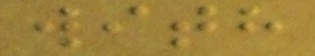with
